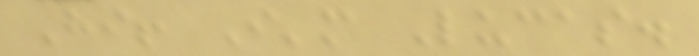Hi! I'm Lucas.
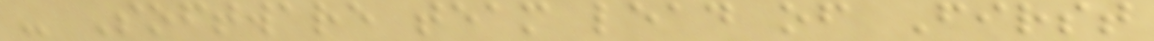- Software team lead of First
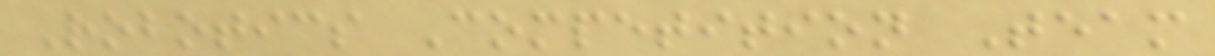Robotics Competition Team
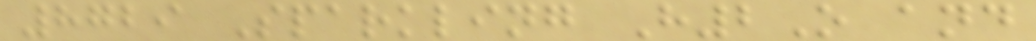8729 Sparkling H2O and
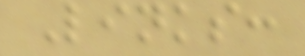Links:
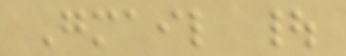Gmail |
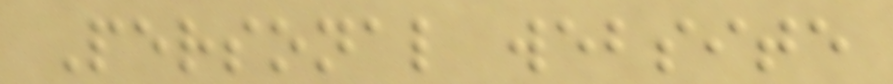Personal website
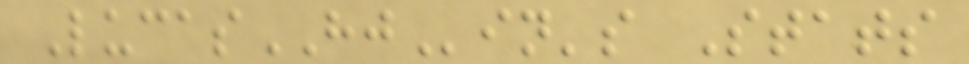LucasHJin's Stats
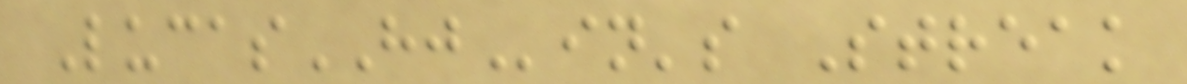LucasHJin's Streak
